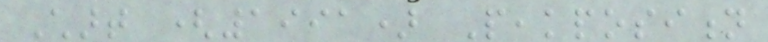Chart (1991) Peakposition
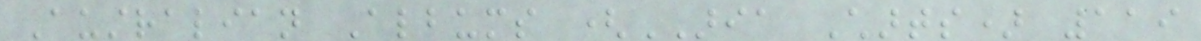Australian Albums (ARIA Charts) 119
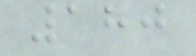180
